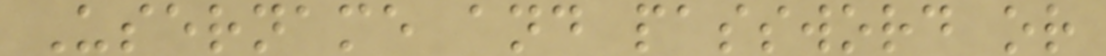Username and password or
